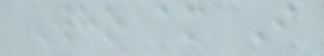Who am I
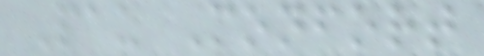Pau Monfort
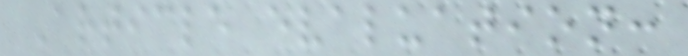Article evaluation:
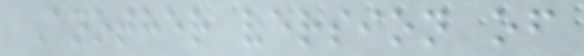Another version of
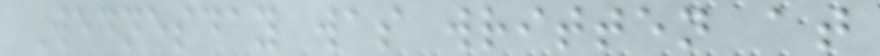Wednesday was written at
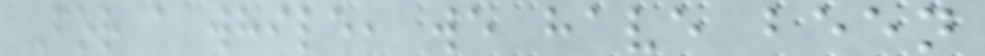For a while, we have been
